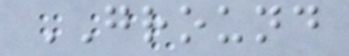GROUND
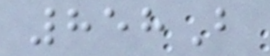858B
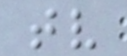tv
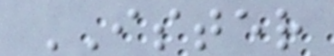ISTER
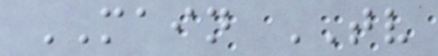MAIN TV
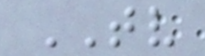TV
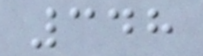348
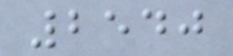2540
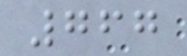767
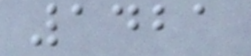1421
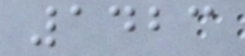1423
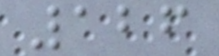126
